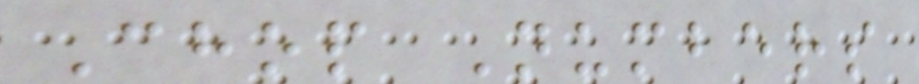Chop Numbers
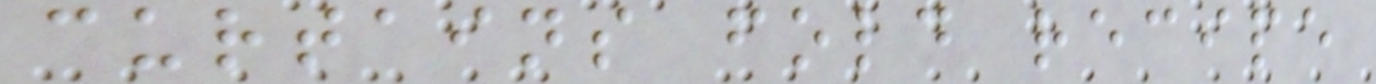curtains fold recipe
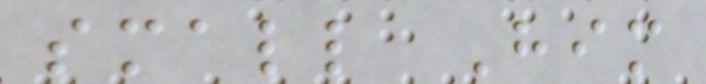small Him
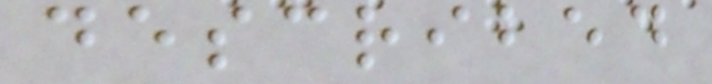described
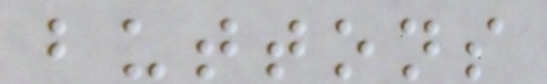buttons
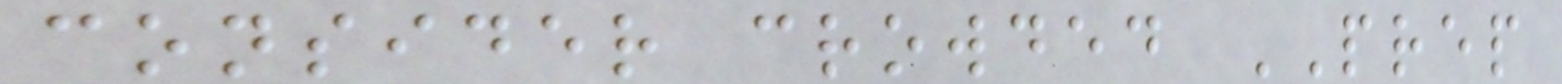consider crowded PREP
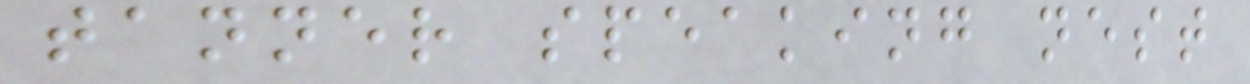tanner speaking nest
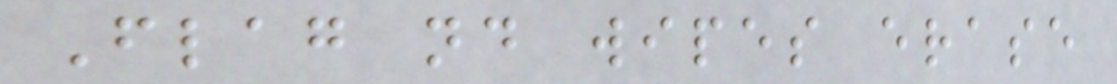Flag nd wipes erase
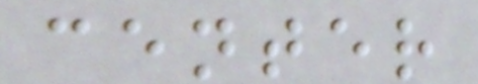center
